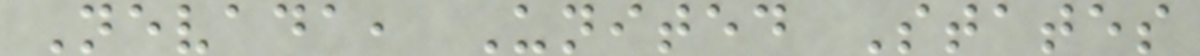Nevada, United States
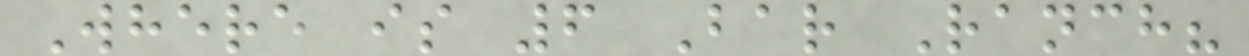Where is 6 Bar Ranch?
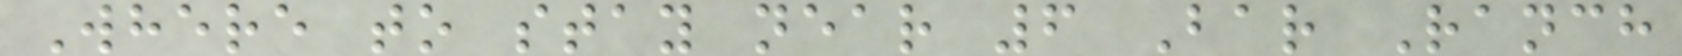Where to stay near 6 Bar Ranch
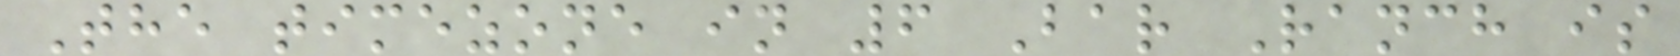The timezone in 6 Bar Ranch is
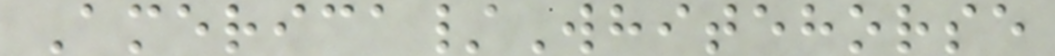America/Whitehorse
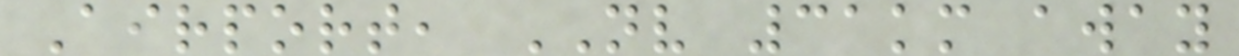Airport, NV 31km away
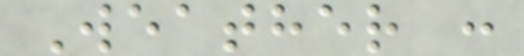Weather :
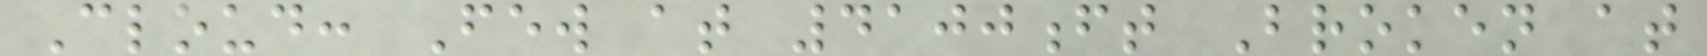Cloud: Few at 4100ft Broken at
